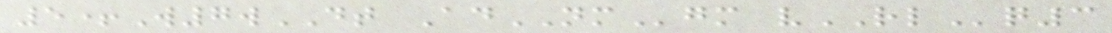5+W7wDT AdNMgm vRLq3
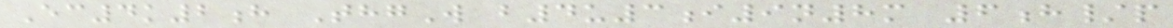Ec4k2h ThgW b4u3i9n8m 6h/p
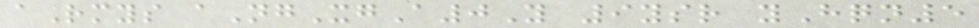aRmys aNgXgA0Y 9ysr yHqn5
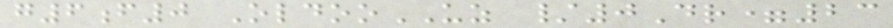g6f0 OldooUZ /0Dr=23
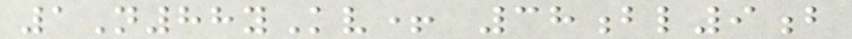1N88yKv+ 38bl9b
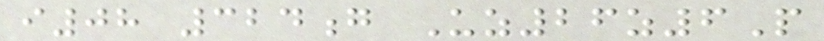i08 324g Uz26z6P
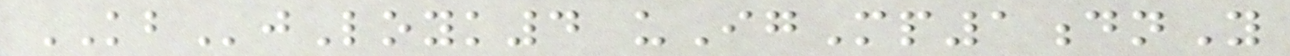KBjLoyk4 uIgMp1dnY
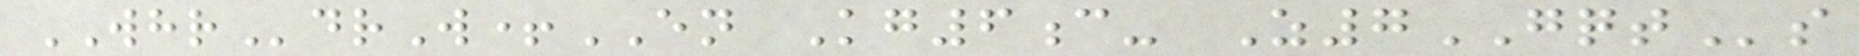WHRdrW+EN Kg6c- Z7GQTs
